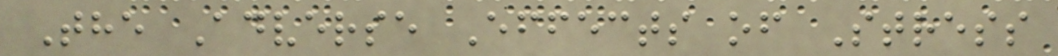The Adverse Effects of Stress
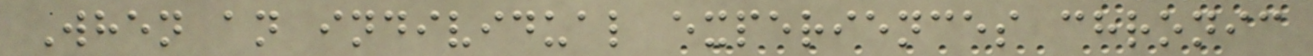When an individual experiences chronic
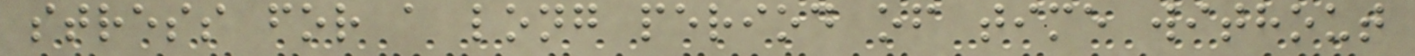stress for a long period of time without
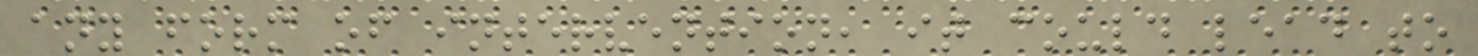any form of intervention, it could lead to
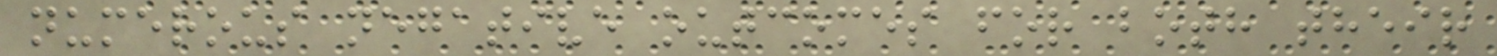numerous negative outcomes for both their
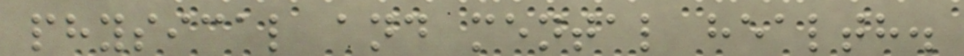physical and mental health.
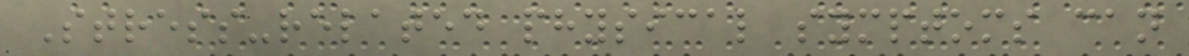Stress-related physical symptoms can
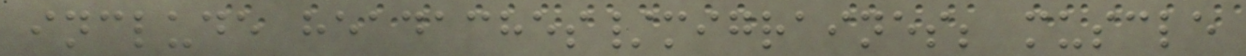include headaches/migraines; muscle
